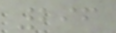296
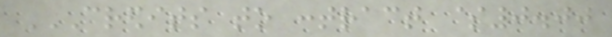CREDITS TO CONTRACT $0.00
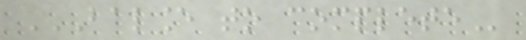BALANCE TO COMPLETE
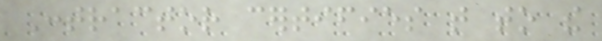Contractor certifies that to the
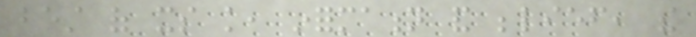best of its knowledge, information and belief, the
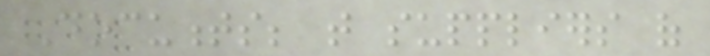Documents; that suppliers of
